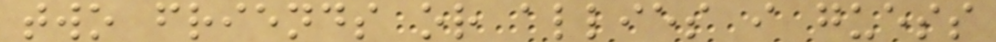two friends or allies i guess
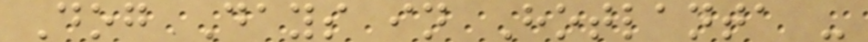Dog Days in Hotlanta -
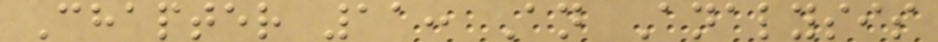Chapter 11: An Analysis
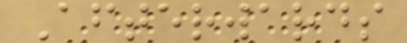Afterwards
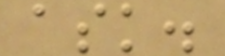ask.
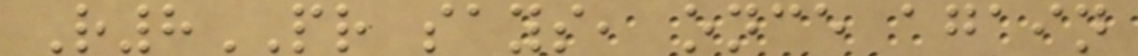R8PR says, once again
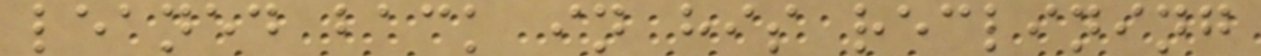leaned back in his reclining
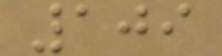109
